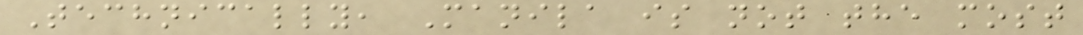Technically, Manila is not the most
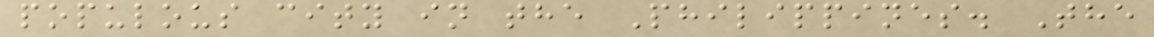populous city in the Philippines. The
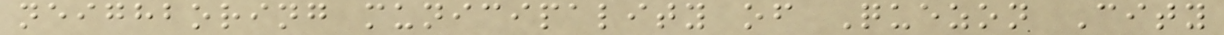neighboring municipality of Quezon City
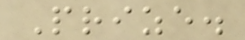Prize.
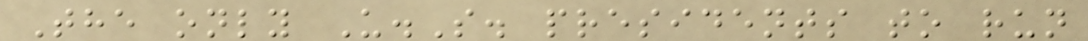The only U.S. presidents to run
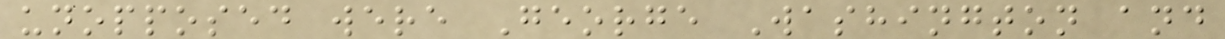unopposed were George Washington and
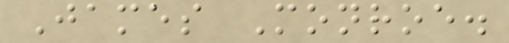James Monroe.
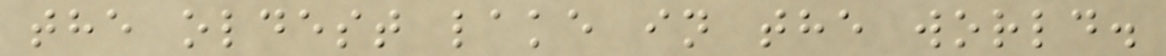the oldest lake in the world.
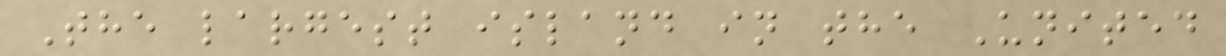The largest island in the United
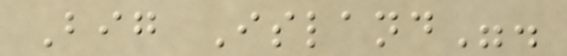Big Island".
